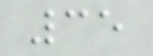35
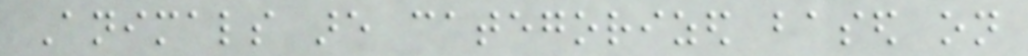Animals are categorized based on
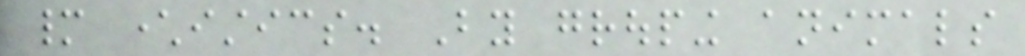many characteristics. By grouping animals
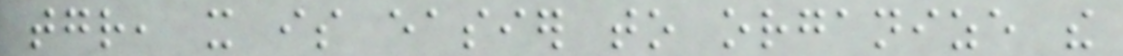together, it is easier to organize the
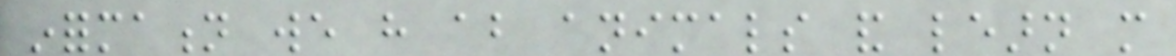information we have about animals and learn more
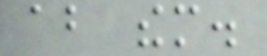about them.
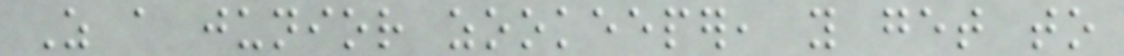As a junior zookeeper, you get to
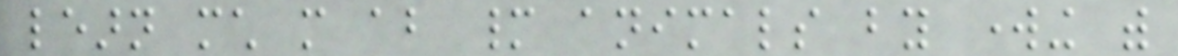learn much more about many animals by working with
